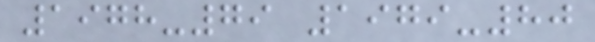1978-79 1979-80
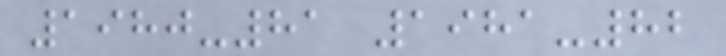1980-81 1981-82
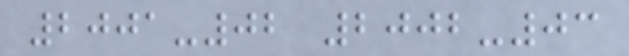2001-02 2002-03
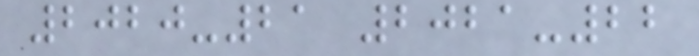2020-21 2021-22
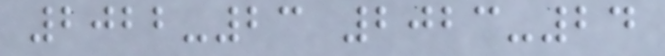2022-23 2023-24
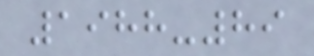1988-89
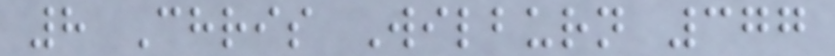8 Chris Wilburn 377
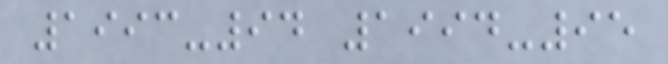1993-94 1994-95
